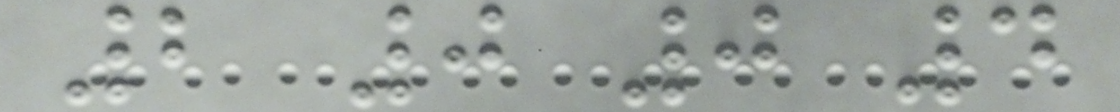2 0 0 4
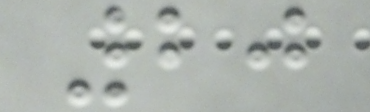20
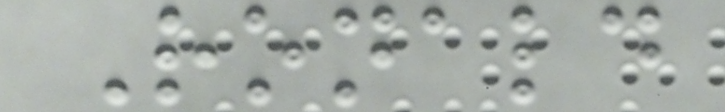Ronald
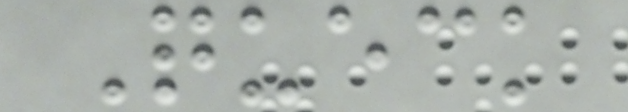Queck
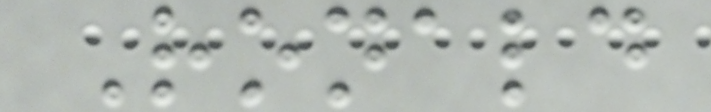Ronald
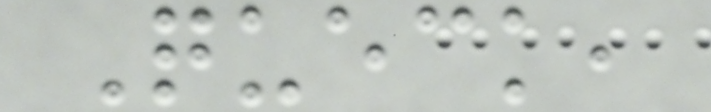Queck,
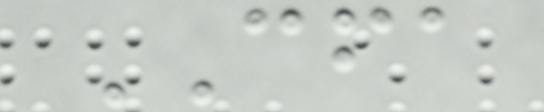CFA
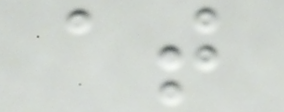at
